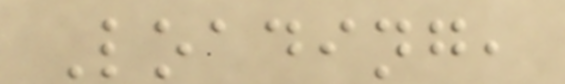Loading,
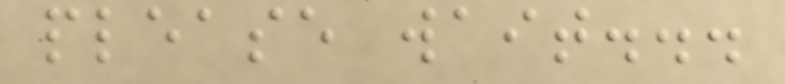please wait...
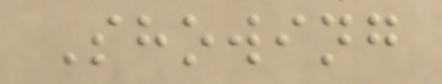Showing
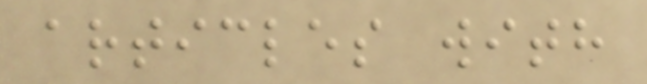articles with
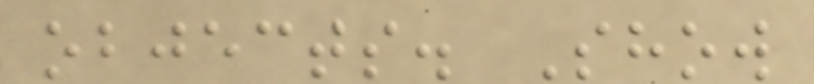objects. Show
